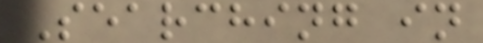Searching in
